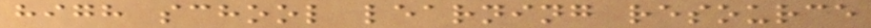high school learning resource
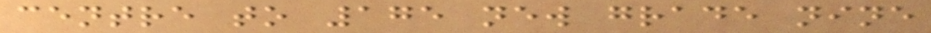centre to 175 new grade nine
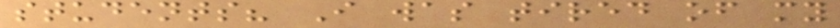students? I was tired of my
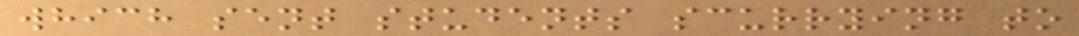which sent students scurrying to
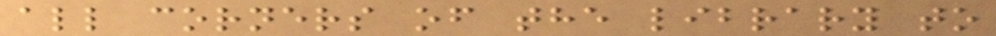all corners of the library to
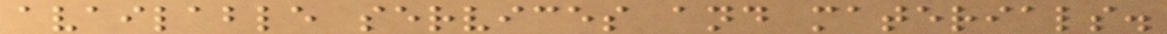available services and materials.
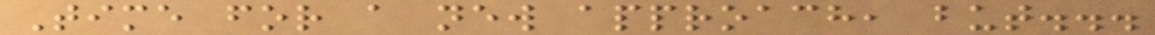Time for a new approach, but...
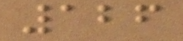126
